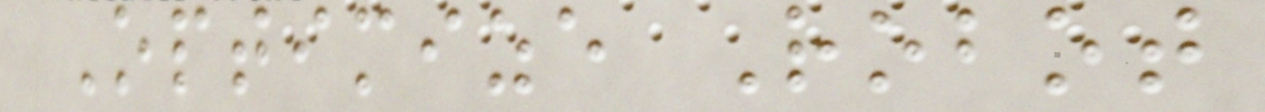Optimize Robot
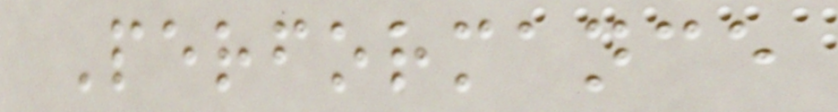Performance
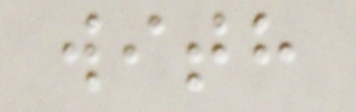with
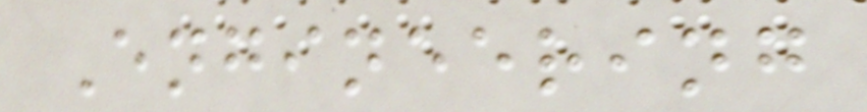Engineering
